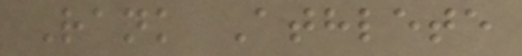Rank Athlete
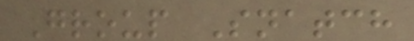Group Snatch
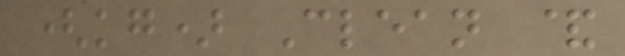(kg) Clean &
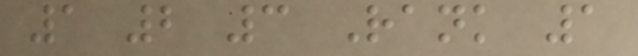1 2 3 Rank 1
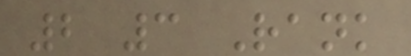2 3 Rank
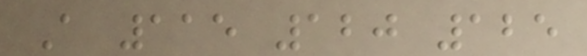A 115 120 125
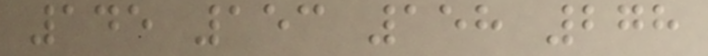145 153 158 278
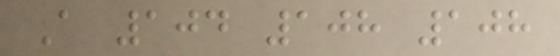A 104 108 108
